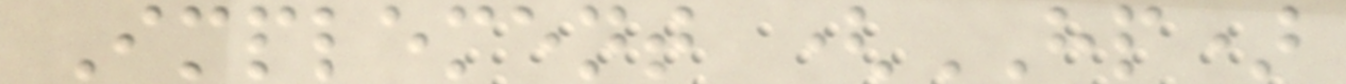Implement (HP)
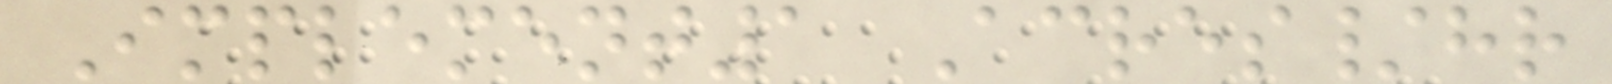Implement1 Acres/hr
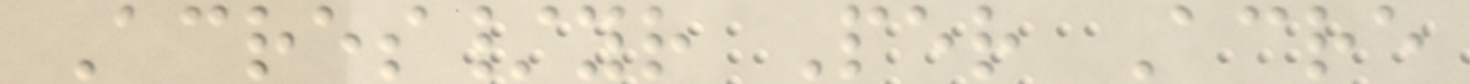Acres/yr Per Acre
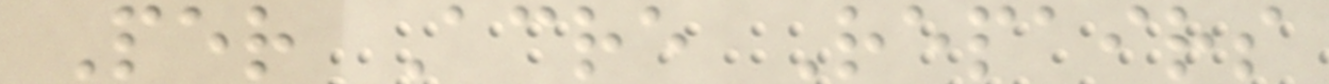Per Acre Repairs
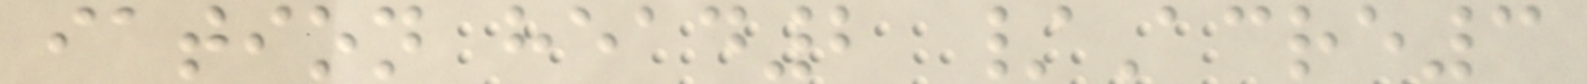iation head2 /Acre3
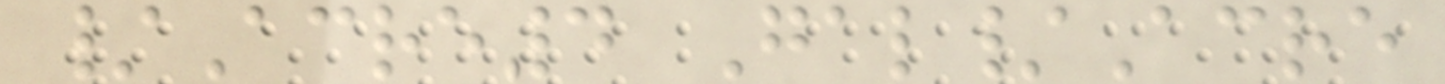/Acre4 Gal/Acre
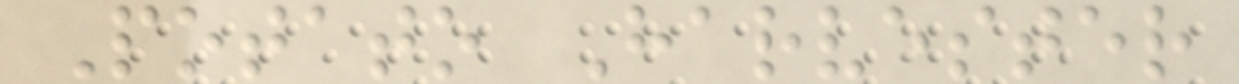Potato Harvester
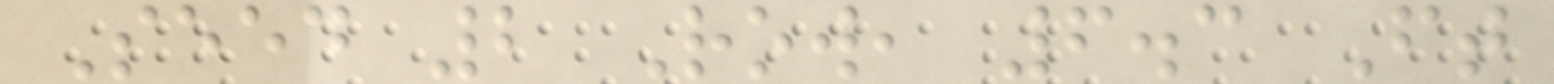Seed 2 Row, 6.3 Ft
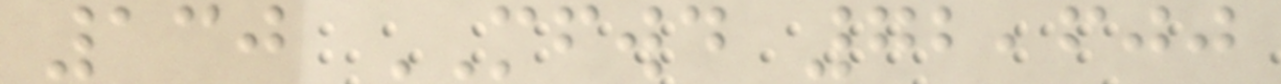130 MFWD 72,600
